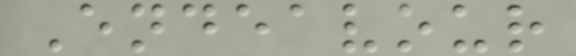Endeavour
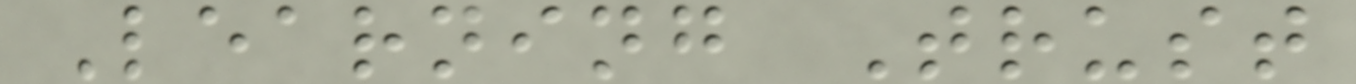Learning Trust
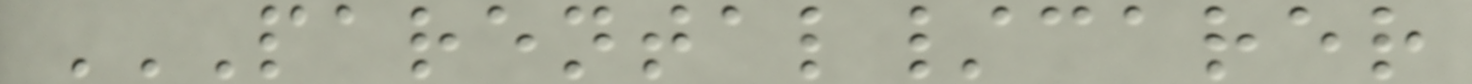PARENTAL/CARER
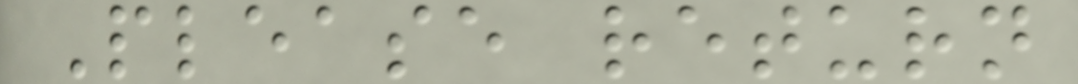Please return
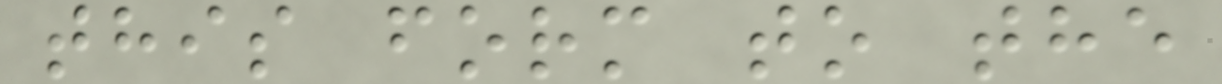this form to the
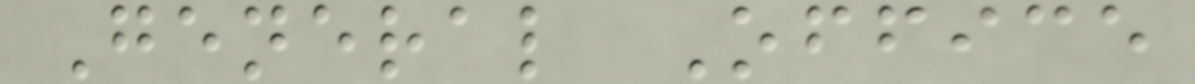General Office
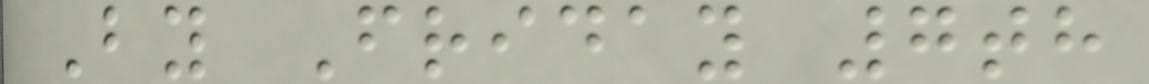By Friday 7th
